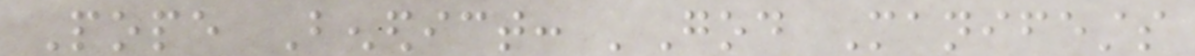Pope Benedict: 'God Manifests
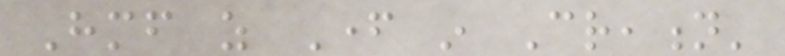Himself as Father in Creation'
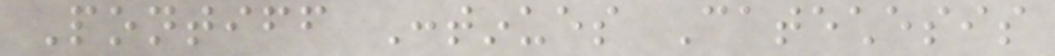Pontiff Continues Catechesis
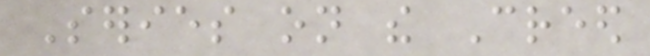Series on the Creed
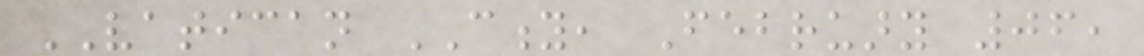VATICAN CITY, February 06,
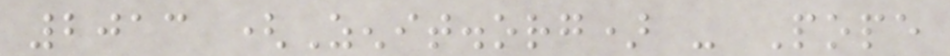2013 (Zenit.org) - Pope
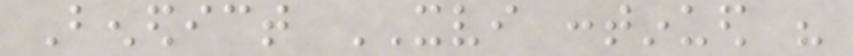Benedict XVI continued his
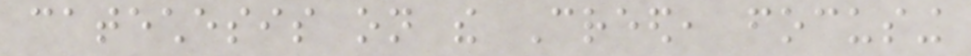catechesis on the Creed, focusing
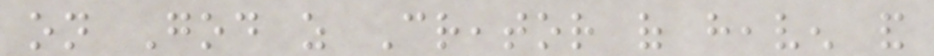on God as Creator of heaven and
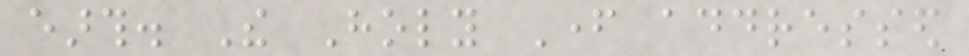earth. The Holy Father addressed
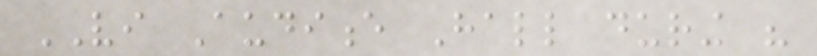VI Audience Hall during his
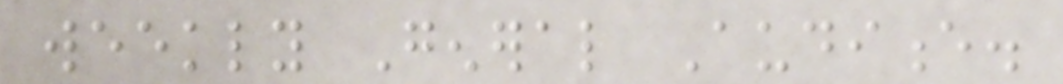weekly General Audience.
